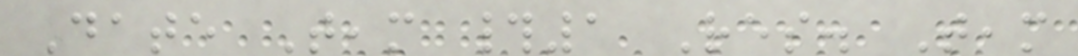Date Team #1 Res. Team
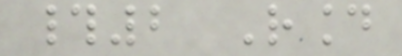#2 Round
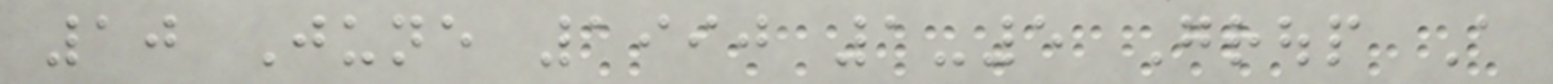10 June 1990 1-5 Group A
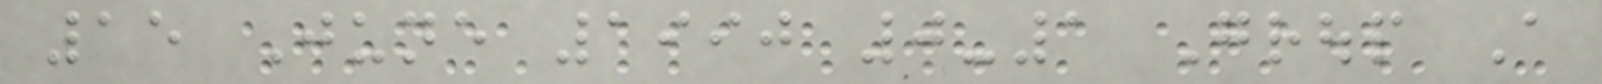15 June 1990 0-1 Group A
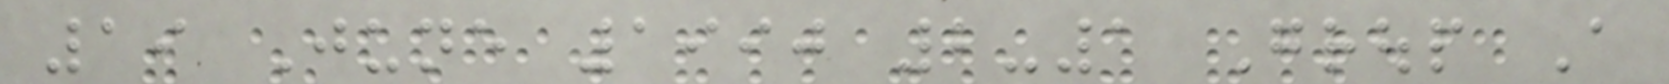19 June 1990 2-1 Group A
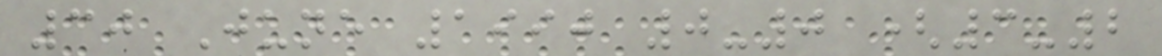30 June 1990 0-0 (3-2
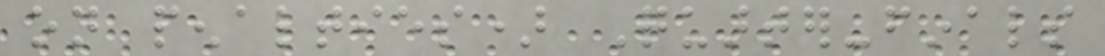on penalties) Quarter-finals
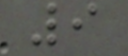9
